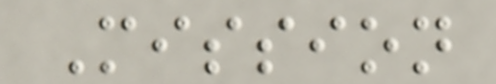Mission
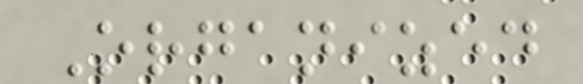Organized
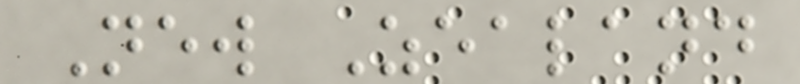New Zealand
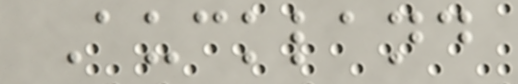Auckland
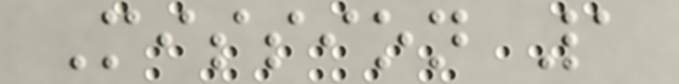Mission 1
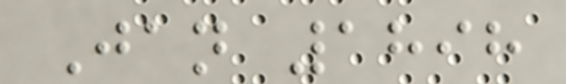Jan 1898
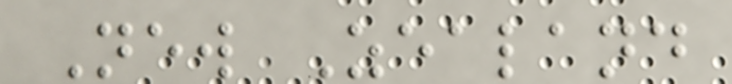New Zealand
